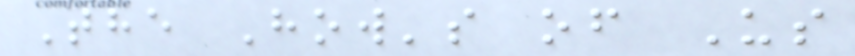The How's of Us
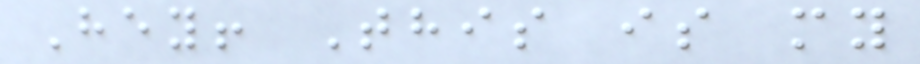Hey! This is my
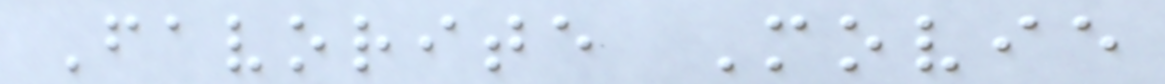Favorite Movie
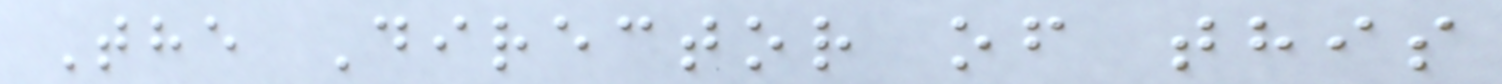The Director of this
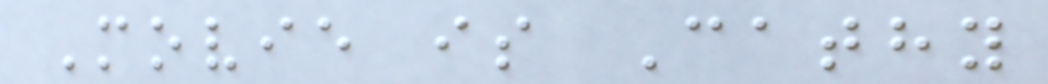Movie is Cathy
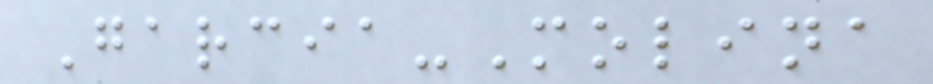Garcia-Molina
